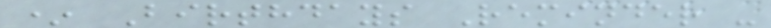* Birthdays Reminder -
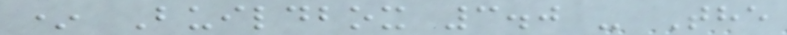* Buildbox 3.0 - The
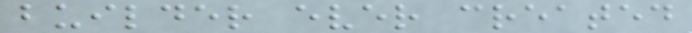builder ever created
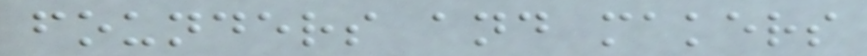founders and makers
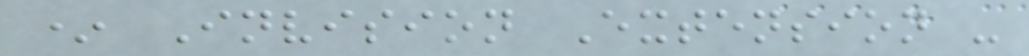* Invision Extension -
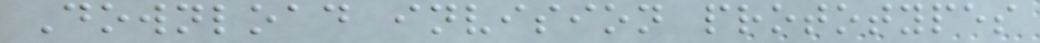Download invision prototypes
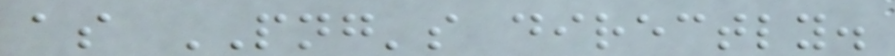as PNG's directly.
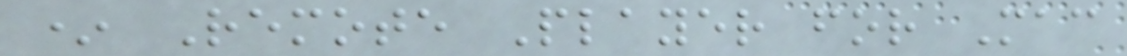* Remote Player for Mac
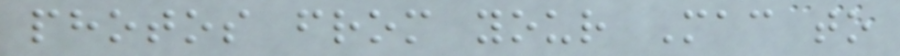photos from your Mac to
